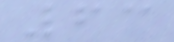63
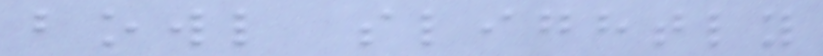bowl slightly
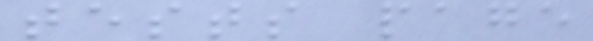tests page
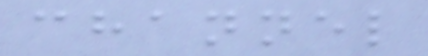channel
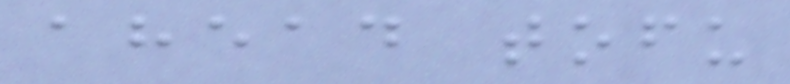ahead tofu
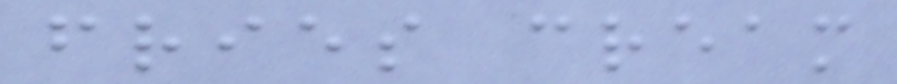fries cream
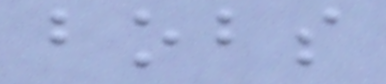bobs
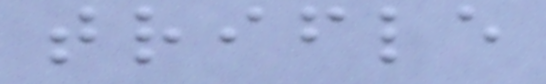trifle
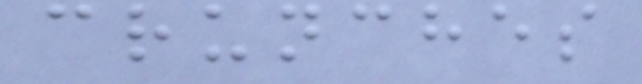crunches
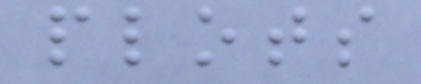plots
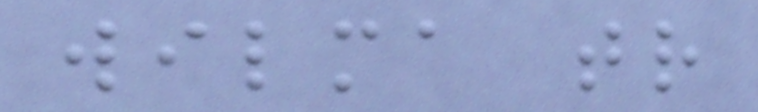wilma tr
